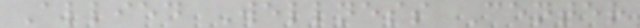Allied Wellness Center
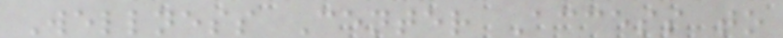Wellness Center Access to
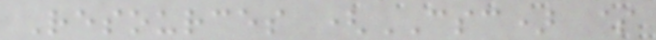Resources (CSC) $
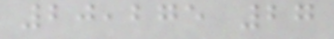20,275 27
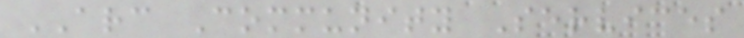ARC Community Services
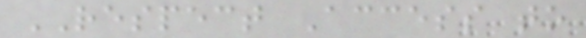RESPECT Access to
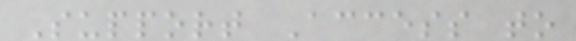Support Access to
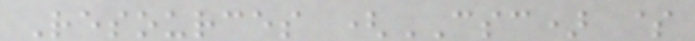Resources (CSC) $
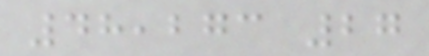48,273 27
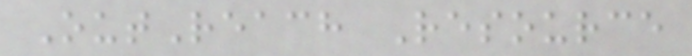OutReach Resource
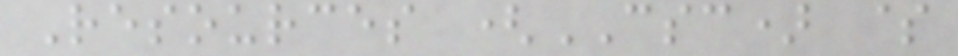Resources (CSC) $
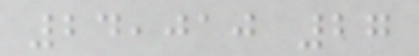24,010 27
